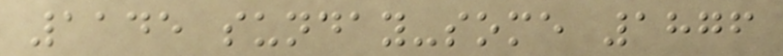1145 sunday-some 1876
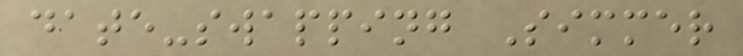date-swapping Simmer
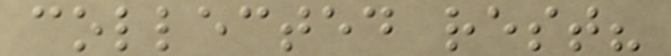collected rest?
